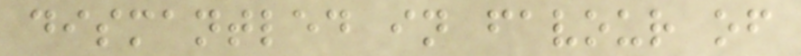dismantled in favour of
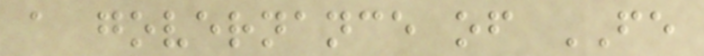a governance of FE
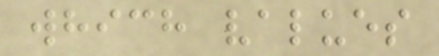which values
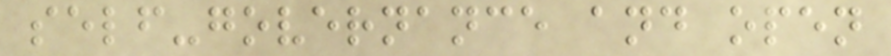self-governance and open
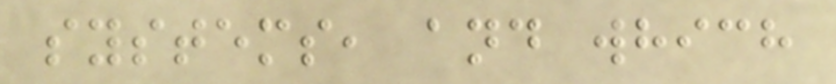systems, and which
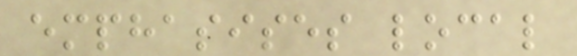emphasises local
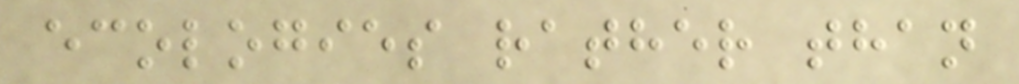ecologies rather than
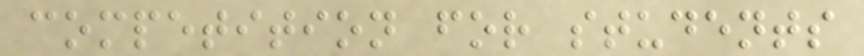competition for students
